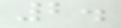2.
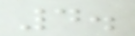4.
